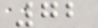72
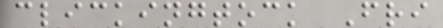clickingtock Fri
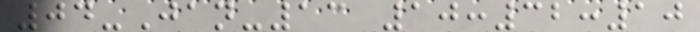04-Jan-13 10:32:10
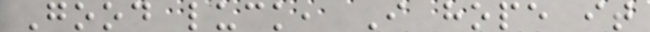Good luck, I hope it
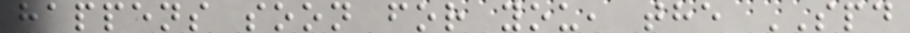happens soon for you, the SPD
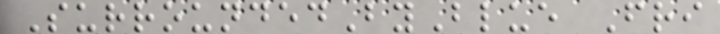SurroundedByBlue Fri
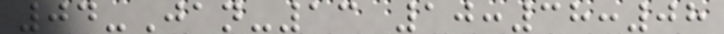04-Jan-13 10:38:08
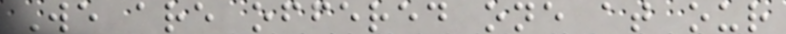We are offered one at our
